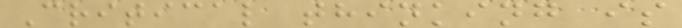Critical thinking is
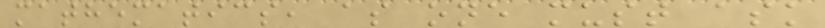mathematics, as one must ask
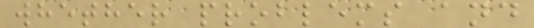whether problems and
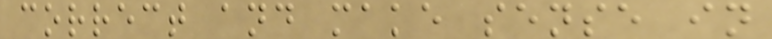correct and make sense in
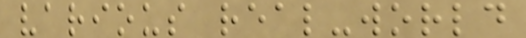various real-world
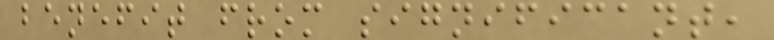benefit from significant,
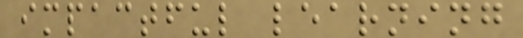impactful learning
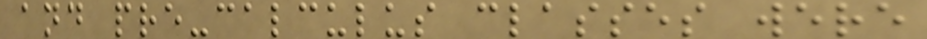and pre-calculus classes were
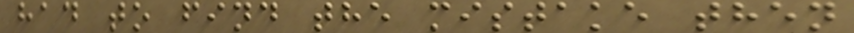had to find the mistake then
